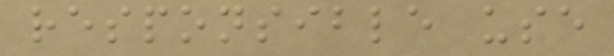responsible use
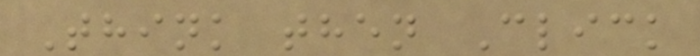Think then Click
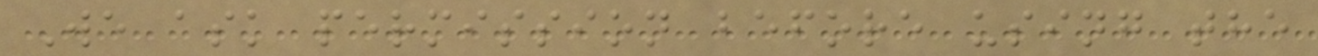We ask permission before using the
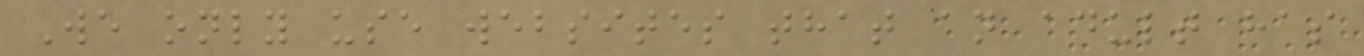We only use websites that an adult has
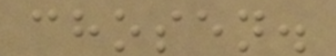chosen.
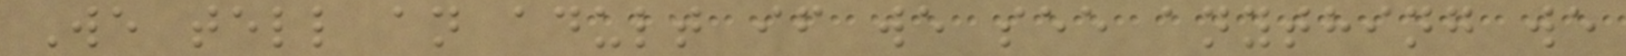We tell an adult if we see anything we
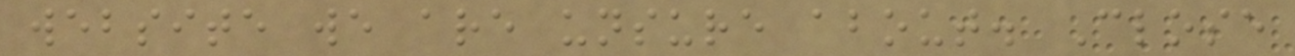website we are unsure about. Close
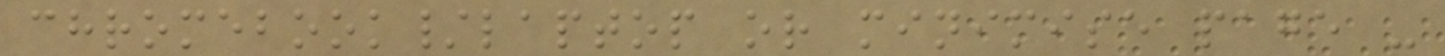chromebook/laptop or minimise page -
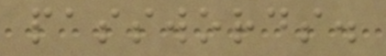passwords.
